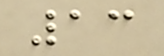13
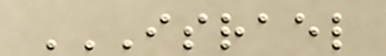ISRAEL
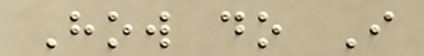How do I
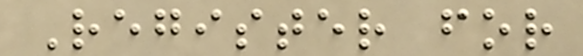Register for
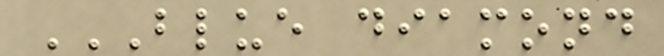BLUE DIAMOND
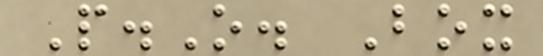P.O. Box
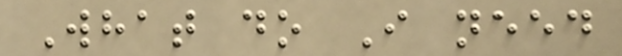What do I need
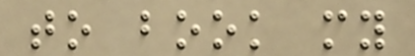to book my
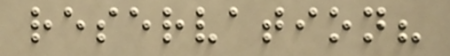reservation?
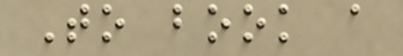To book a
